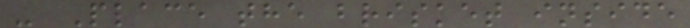- Place the brisket inside
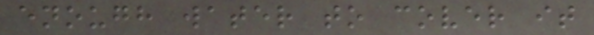enough water to cover it
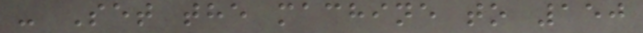- Set the machine to 150
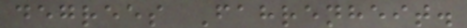degrees Fahrenheit.
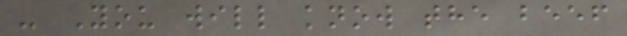- You will know the beef
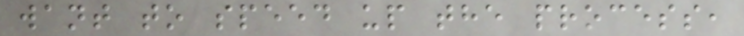want to speed up the process,
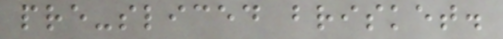pre-sliced brisket.
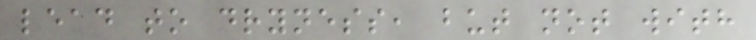lead to dryness, but not with
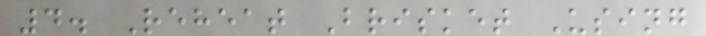4. Reheat Brisket Using
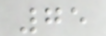75
